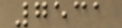7531
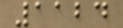1124
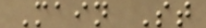Main St
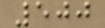500
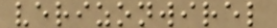verizonwirel
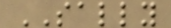SALLY
